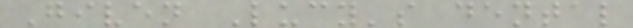Given Lucy's dental
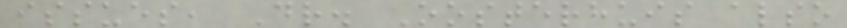issues, Dr. Oosterhuis also
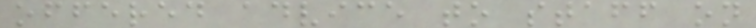offered advice to staff on
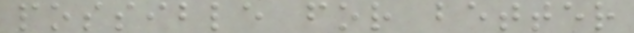possible for better
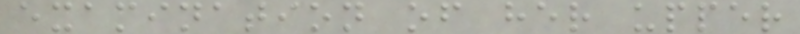examination of her upper
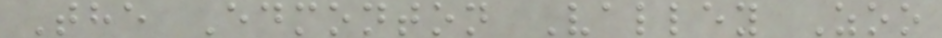The Edmonton Valley Zoo
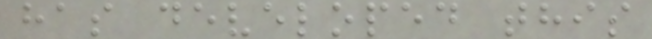has developed this
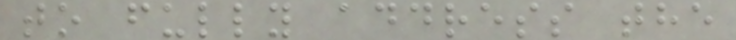to fully address the
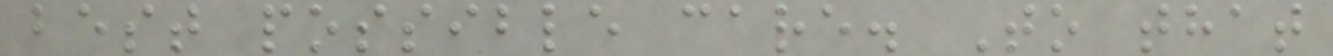best possible care. To that
